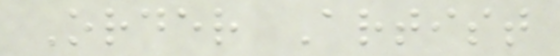Order Artist
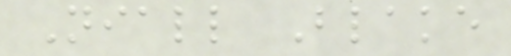Niall Blake
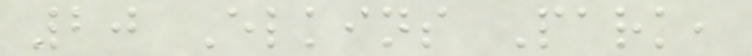20 Elkins Park,
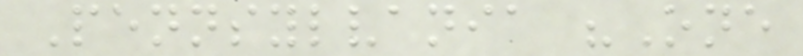Pennsylvania "One
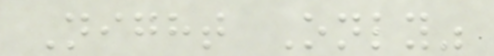Night Only"
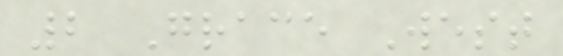2 Grace West
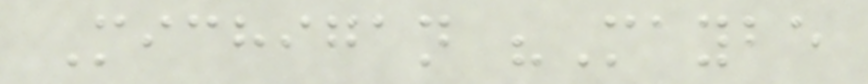Michigan "Maybe
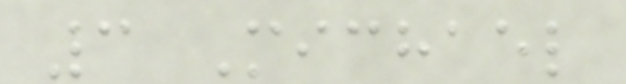3 Michael
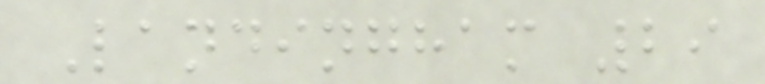Landingham 29
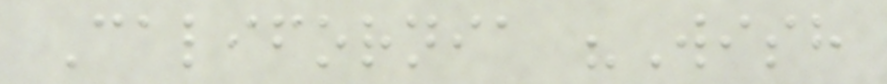California "Wish
